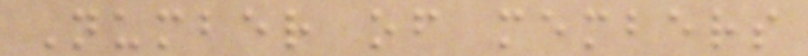Number of members
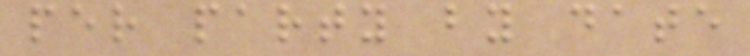per party by date
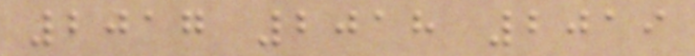2017 2018 2019
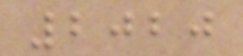2020
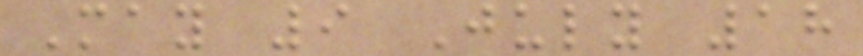May 9 July 18
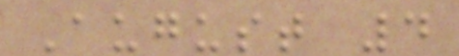August 4
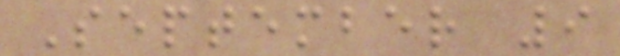September 9
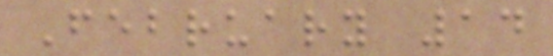February 14
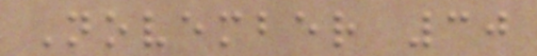November 30
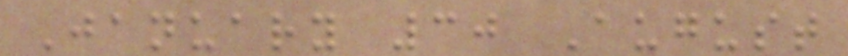January 30 August
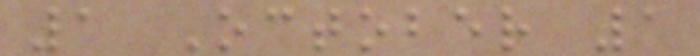1 October 1
